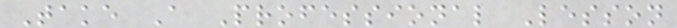Take A Professional Lesson
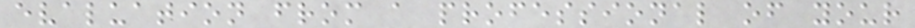evaluation from a professional of your
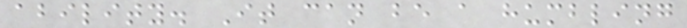ability. It can be a humbling
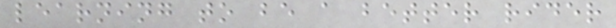learning to be a better rider
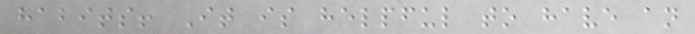habits! It is helpful to have an
